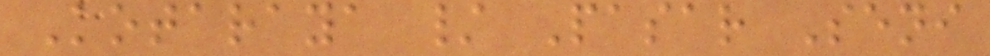Kotaraya / Pasar Seni
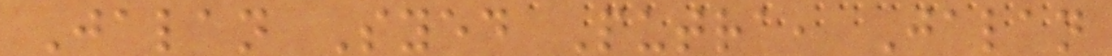Jalan Syed Putra, Jalan
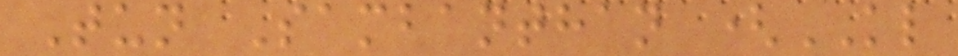Tun Sambanthan (KL
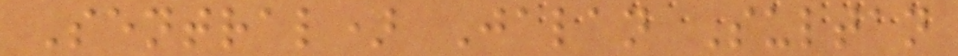Sentral) Jalan Sultan
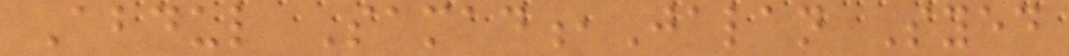Abdul Samad,Jalan Syed
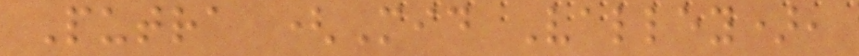Putra (Mid Valley),
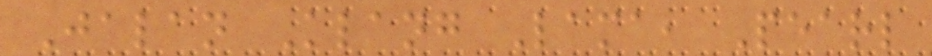Jalan Klang Lama, Pearl
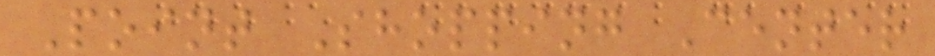Point Shopping Center
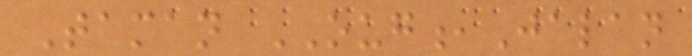Taman OUG,Jalan
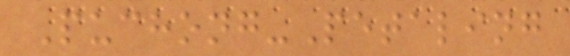Puchong-Petaling
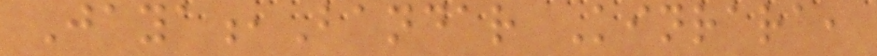Jaya,Bandar Kinrara,
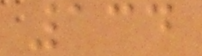134
